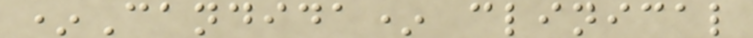*Candida* clinical
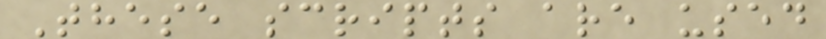These scripts are used
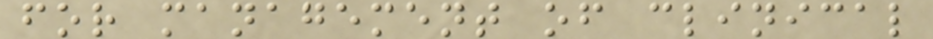for management of clinical
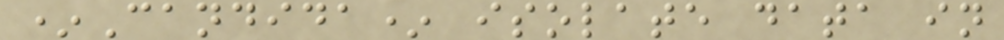*Candida* isolate data in
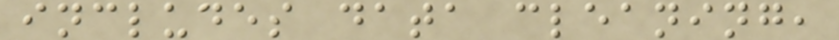includes data cleaning,
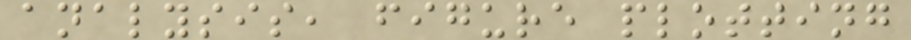analysis, figure plotting
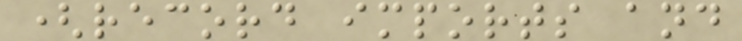(record imports and
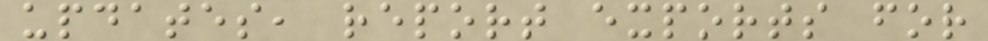updates, report exports for
